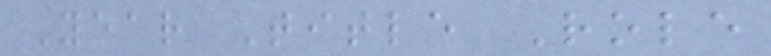Year Title Role
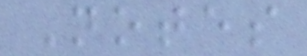Notes
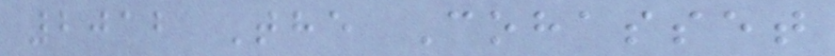2012 The Cohasset
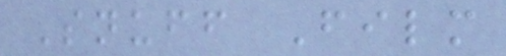Snuff Film
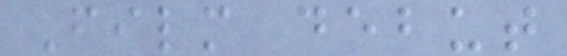Film debut
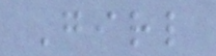Girl
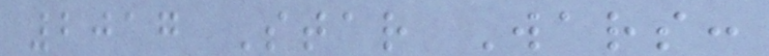2017 Star Wars:
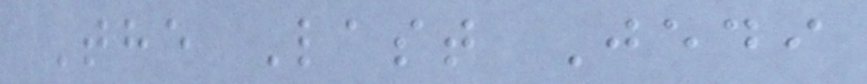The Last Jedi
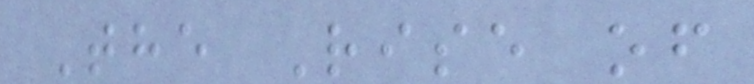The Rise of
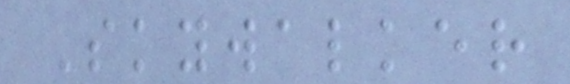Skywalker
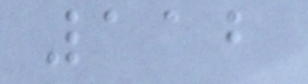112
